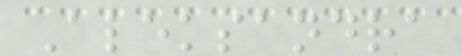Aleksandra
